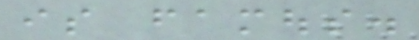is famous.
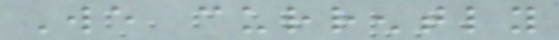We currently
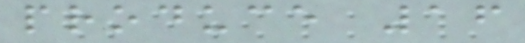produce 16
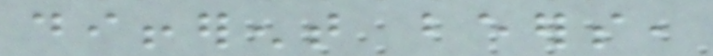different beers,
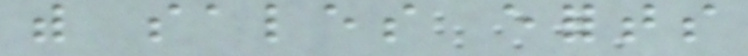with sales eforts
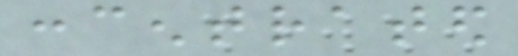concentrated
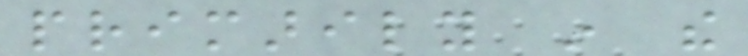primarily in the
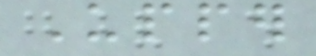Upper
